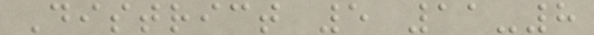District 5 11-8
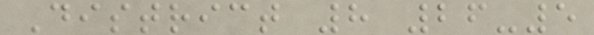District 8 26-5
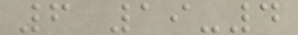6 19-4
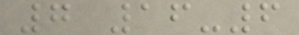7 16-6
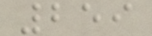259
